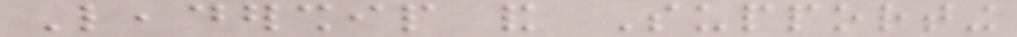Leadership and Supporting
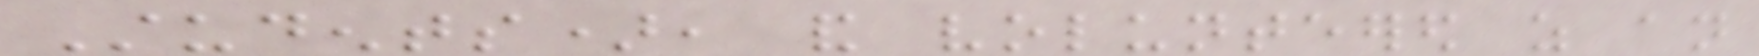Students), and volunteered as an
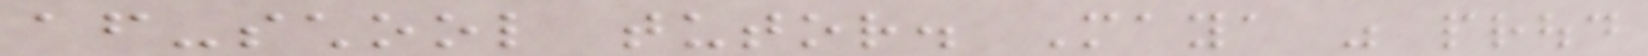after-school tutor. Maya was proud
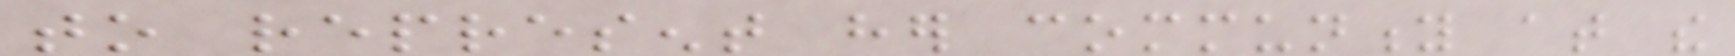to represent her community at the
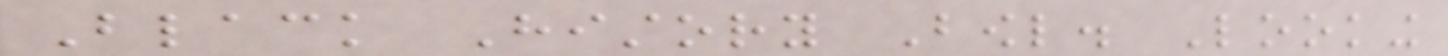Black History Bowl. Looking
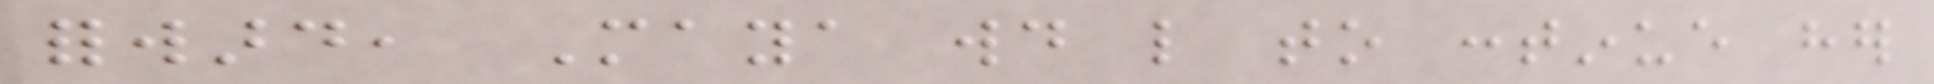forward, Maya would like to continue her
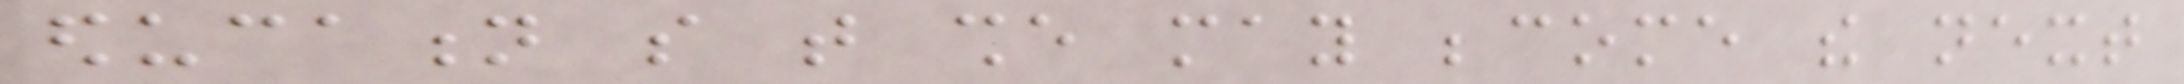education so that she may become the next
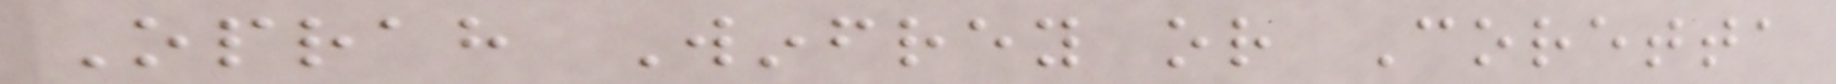Oprah Winfrey or Coretta
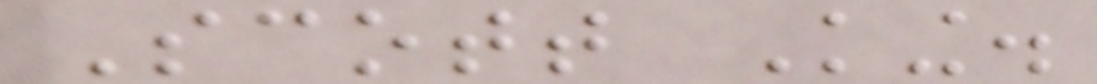Scott King.
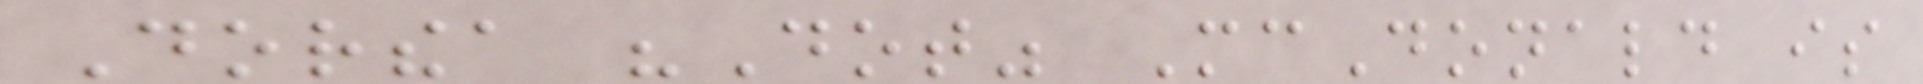Dorthea "Dot" McDonald is
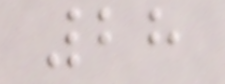28
